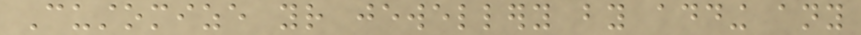Customize your jewellery by adding any
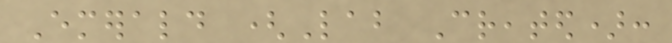Emerald (Lab Created):
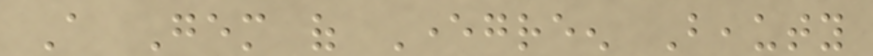A Gem of Evergreen Beauty
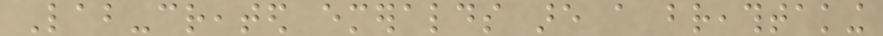Lab-created emeralds are a breathtaking
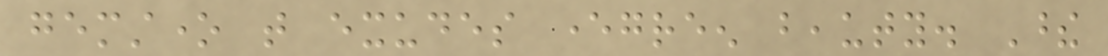gemstone that exudes evergreen beauty. These
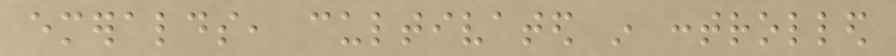emeralds, cultivated in controlled
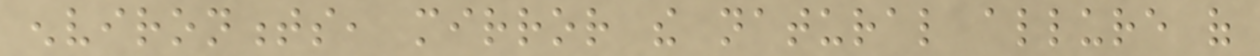environments, mirror the natural allure of
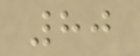80
